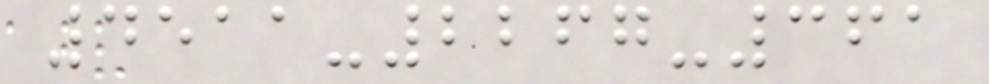4511-2267-361
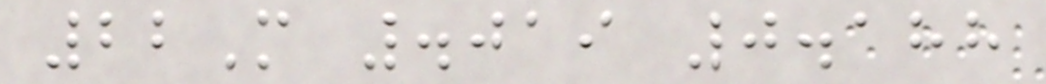22M .019 0.188
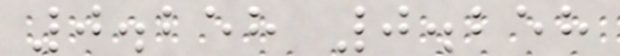0.258 0.258
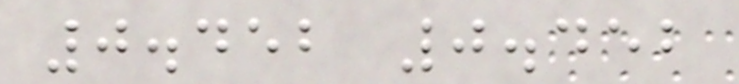0.452 0.452
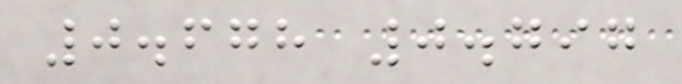0.678 0.797
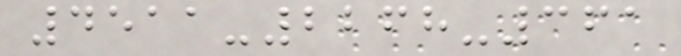4511-2268-361
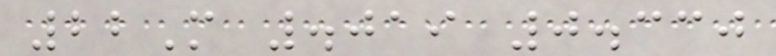22M .019 0.330
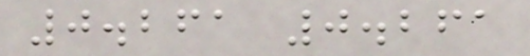0.261 0.261
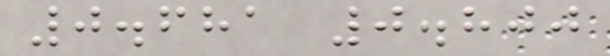0.681 0.800
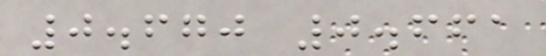0.670 0.661
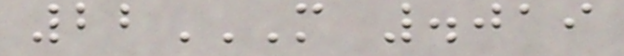22M .019
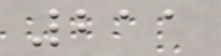211
